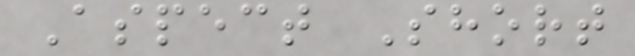Aspect Short
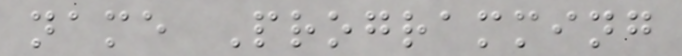name Programming
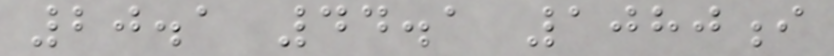20.1 44.1 1080i
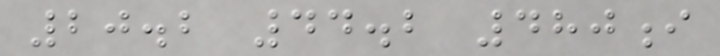20.2 44.2 480i
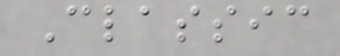Classic
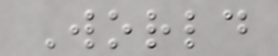World
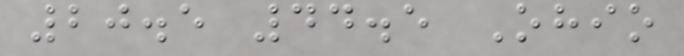20.5 44.5 Ohio
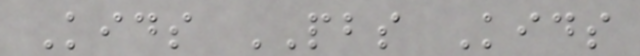Kids PBS Kids
